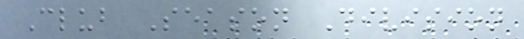Club Season Division
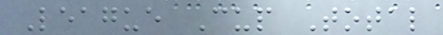League Cup Total
